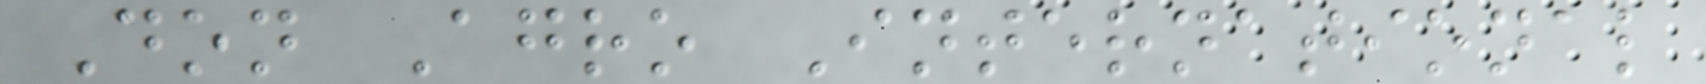Don Agro International
